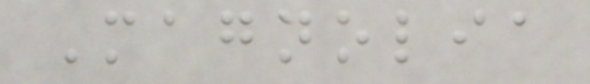Magnolia
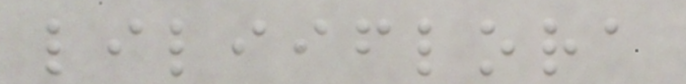liliiflora
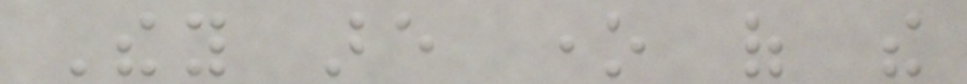They are one of the
